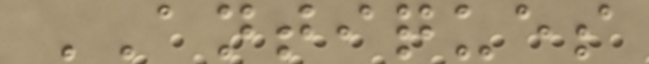ANTIQUES
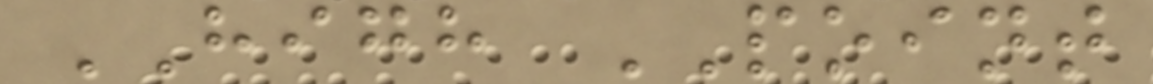HIGH POINT
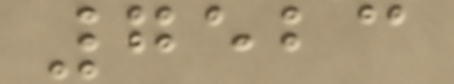7523
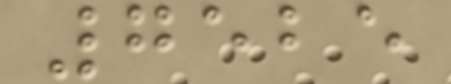7525
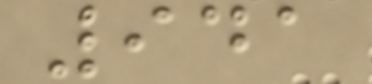941
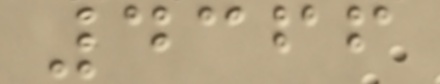4366
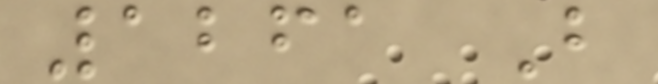1261 B
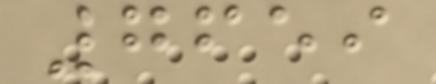7659
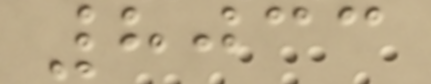8033
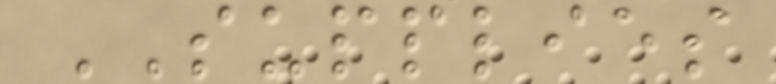SUPPLIES
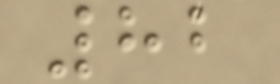82
